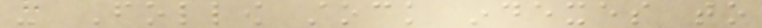- Follow stock indexes to
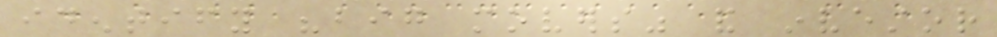identify "big movers" and investor
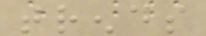trends
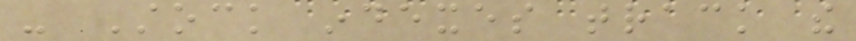- Stock indexes track the
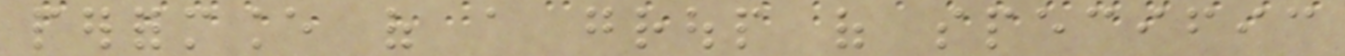performance of a group of specific
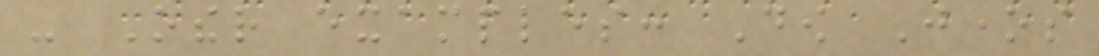- Other examples: Dow Jones
